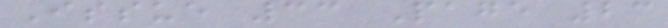Issue 33 Page 23
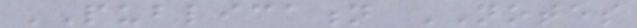PUBLICATION NOTES
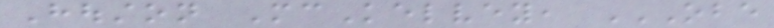Houston McKelvey, OBE
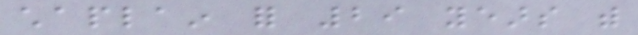chaplain for 29 years with
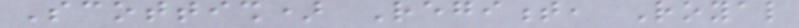Scottish) Regiment, Royal
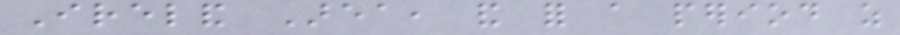Ireland Area, and for a period as
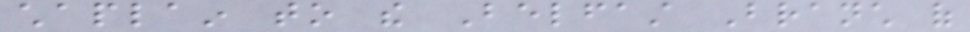chaplain to the Belfast Branch of
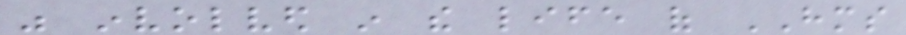was involved in the life of HMS
